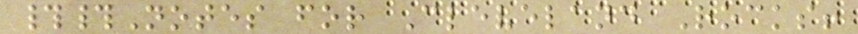##Notes for Cleveland Rocks!
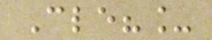Cle?_
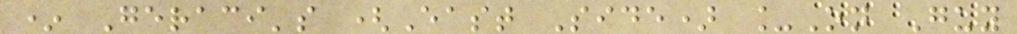* Geraci's (East Side) _On Guy
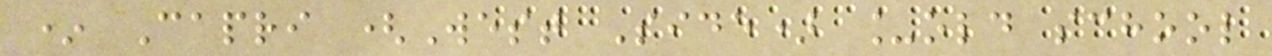* Capri (West Side) _old school
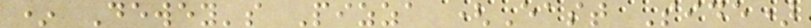* Dewey's Pizza (East Side)
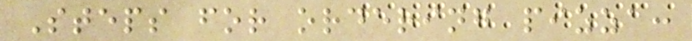Steps for ordering pizza:
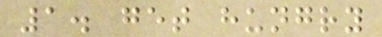1. get hungry
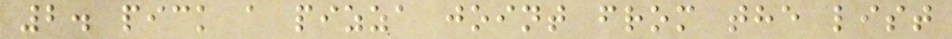2. pick a pizza joint from the list
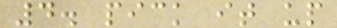4. pick it up
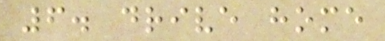6. drive home
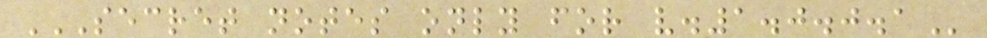SECRET NOTES ONLY FOR V.1.0.0.1
